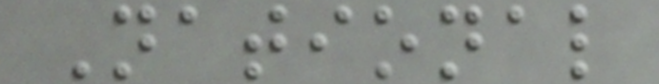National
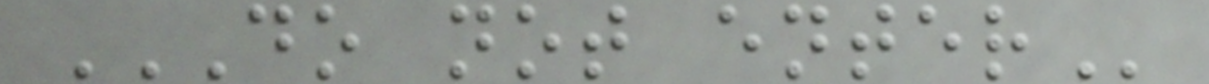DO NOT ENTER
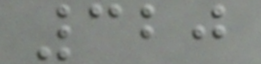320
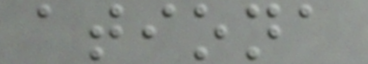ationa
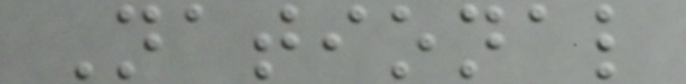National
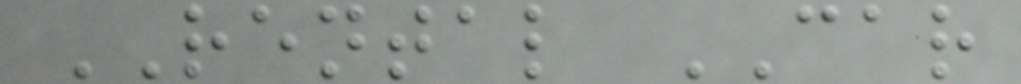RENTAL CAR
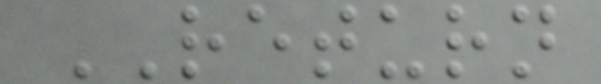RETURN
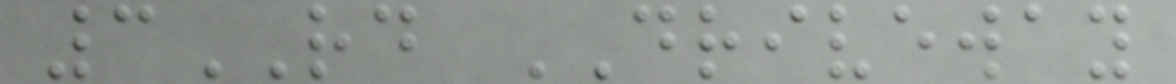3RD DRIVEWAY
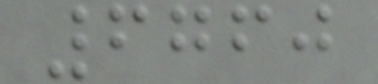6760
